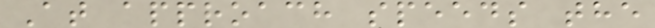At approach speeds the
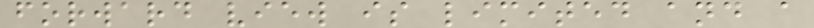forward view is limited and a
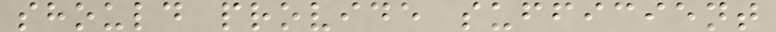should provide sufficient
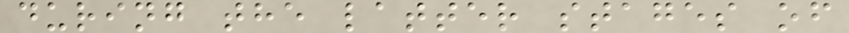during the latter stages of
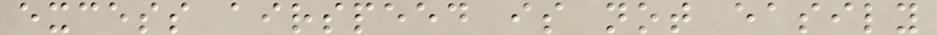excess airspeed is not easily
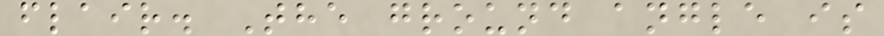flair. The ground angle is
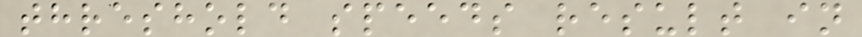threshold speeds result in
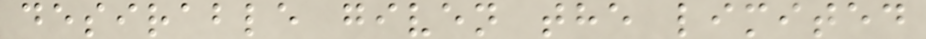desirable given the limited
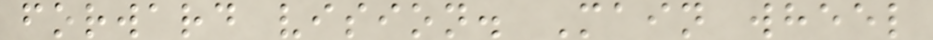forward vision. Main wheel
